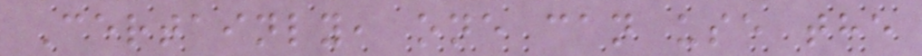Certainly, one can use the
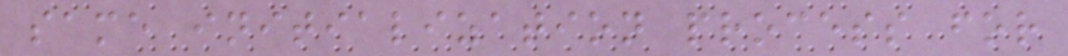same initialization process for
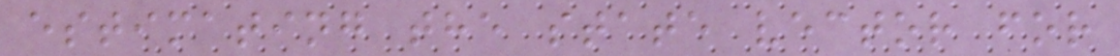estimating the state vector for
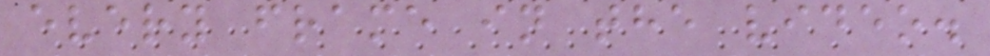every frame in the video.
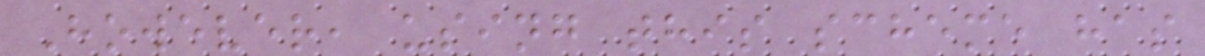However, using this scheme has
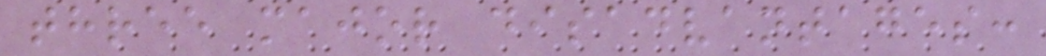three major disadvantages:
